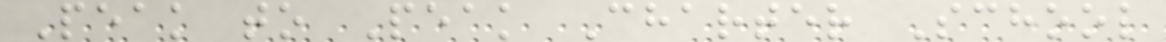Peak to Peak Charter School
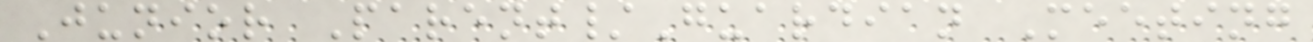Junior Parent/Guardian Meeting
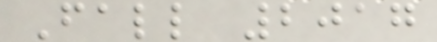Fall 2017
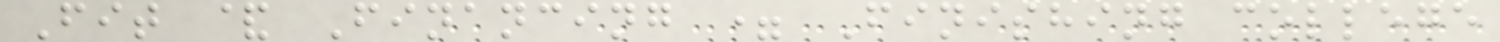Fit & Financing = Finishing college
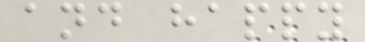and happy
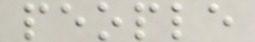people
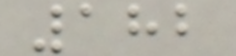182
